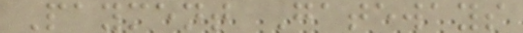Payment Gateways
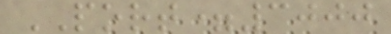PORT=3000
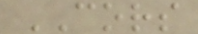CORS
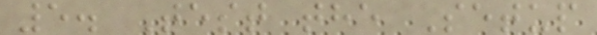5. Test the Setup
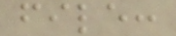file:
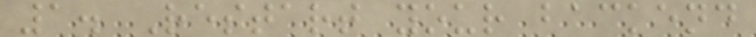1. Restart your backend
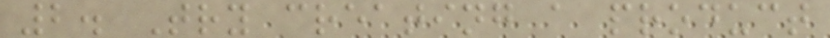2. Try creating a product
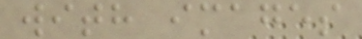with images
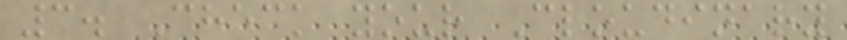3. Check your Cloudinary
